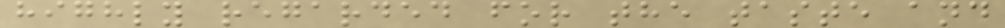highly regarded for the taste and
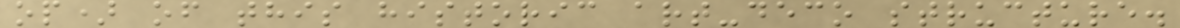op) of this historic art-deco structure.
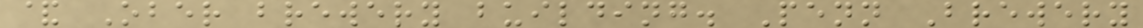& Ober brewery building. Penn Brewery
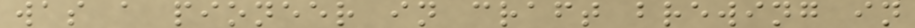was a pioneer in craft brewing in
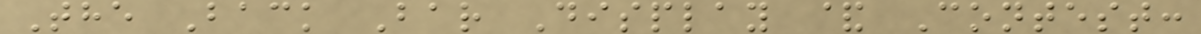The Back Bar Display & Contest:
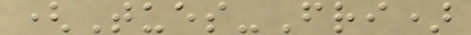(Tues-Fri)
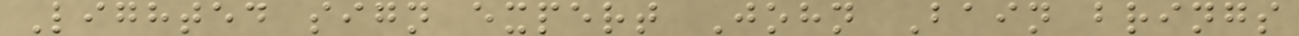Lighted sign expert John Bain brings
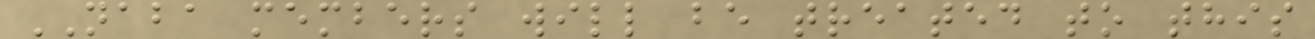NABA members will be treated to this
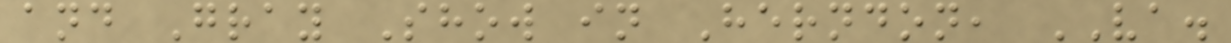and Gray Show in Herndon, VA.
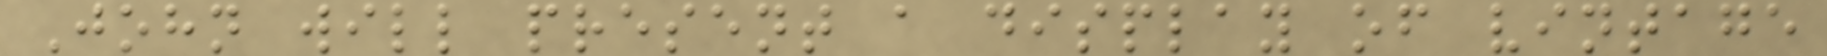John will present a display of vintage
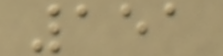151
